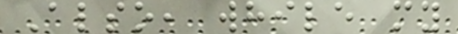Also, while my
